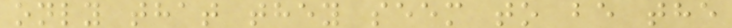only that they seem to be the
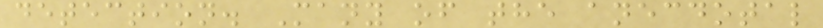detection. Many of the anecdotal
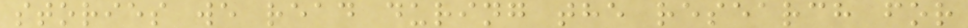stories we read during the research for
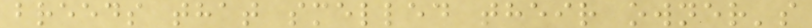breeds that smelled their owner's
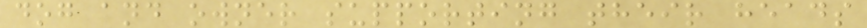dog and owner supporting their heads
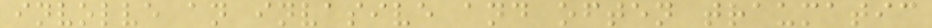involve an invasive and often traumatic
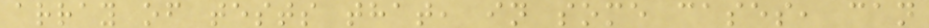array of tests that, in some cases, can
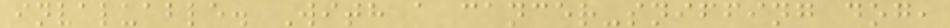invaluable. With a cancer-sniffing dog,
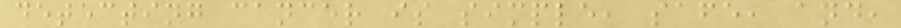detecting cancer is simple, safe, and,
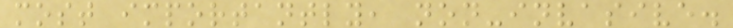most importantly, non-invasive.
